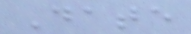Date
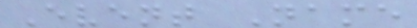Event Name
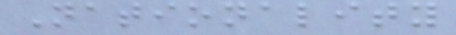Nationality
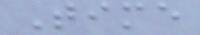Time
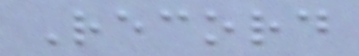Record
